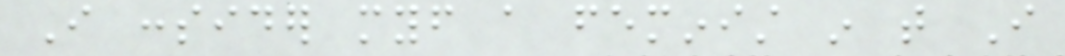I consider myself a feminist in that I
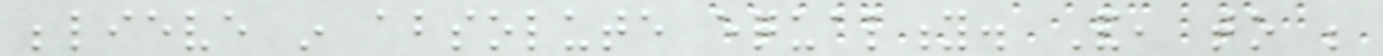believe in absolute equality. And, to be
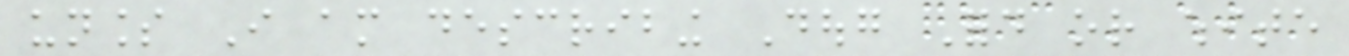unless I am describing Doug Ford or white
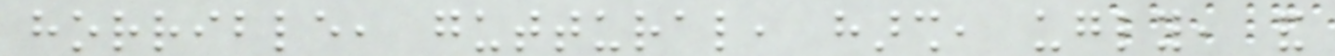horrible, guttural, harsh, ugly, and
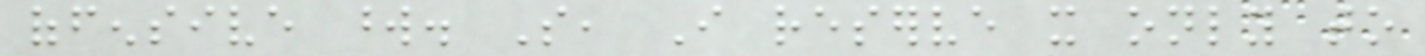offensive word. So, I reserve it only to
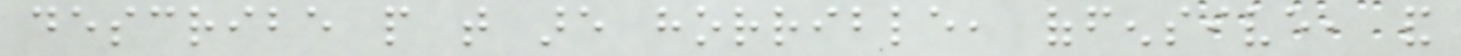describe people that are horrible, offensive, and
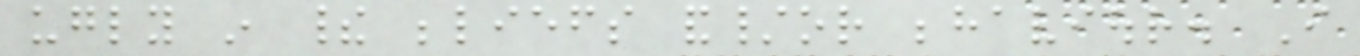ugly in their beliefs and/or behaviour. I
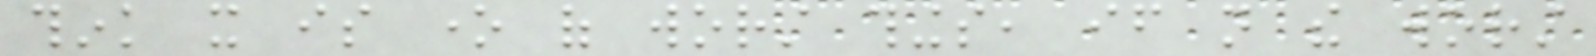think it is one of worst things, if not the worst
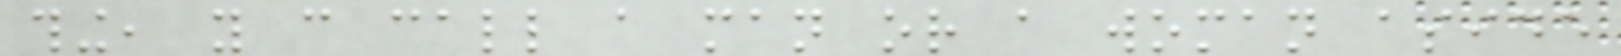thing, you can call a man or a woman aside
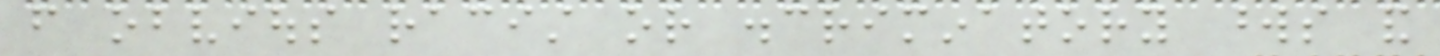from obvious racist or discriminatory words and
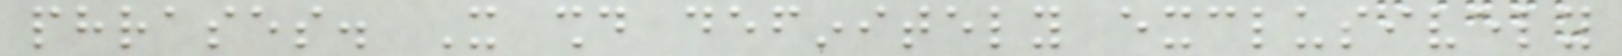phrases. It should definitely exclusively
